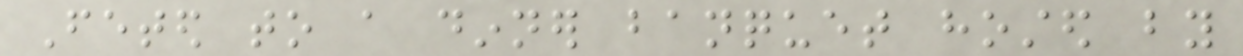Feted to a dinner banquet hosted by
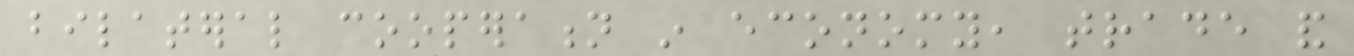bilateral cooperation in economy, trade and
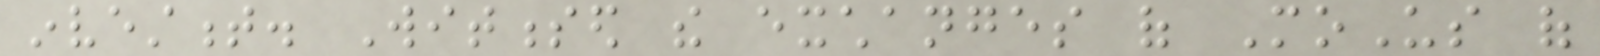investment. Witnessed the exchanges of MoUs of
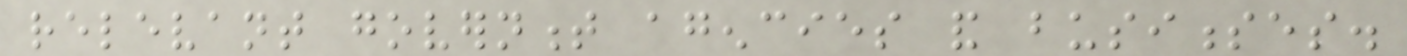relevant government agencies and businesses.
